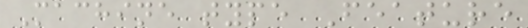Machine type Feature
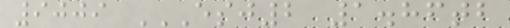9009 ESJ2 1.86TB
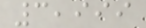3,999
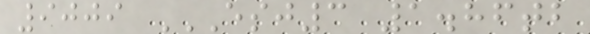9009 ESJ3 1.86TB
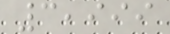3,999
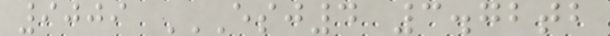9009 ESJ4 3.72TB
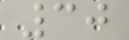30
